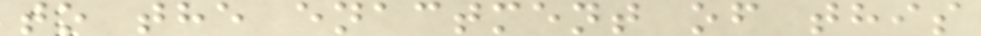to the enactment of this
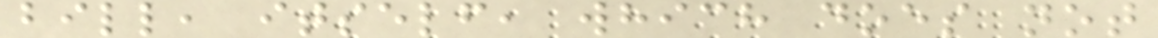bill, itself, which does not
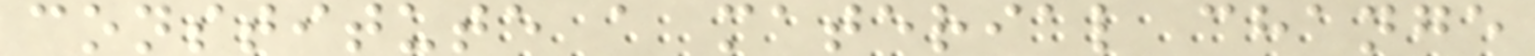constitute a material change
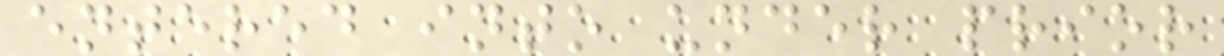entered into under prior
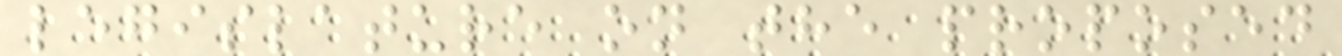legislature on the proposed
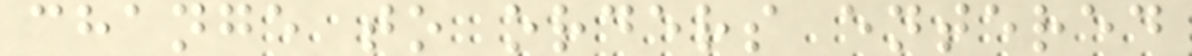change to orders entered
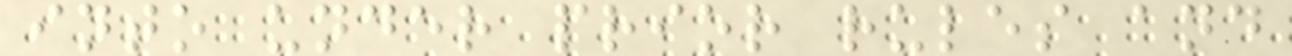into under prior rules and
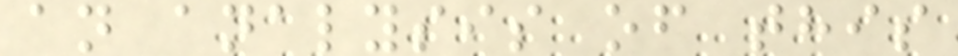an analysis of this
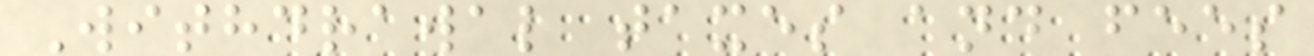Withdrawal taxes and fees
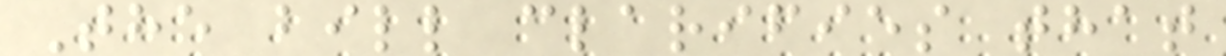The bill clarifies that
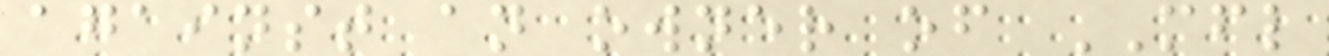against an owner of MFL
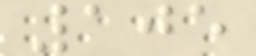105
